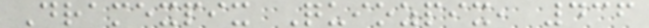Dramexpix Quiozpix, 436
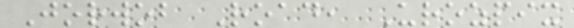Jorwob Road, Urozpix
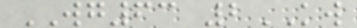WG63 2KW
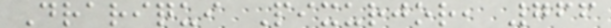Drariqui Pixurjor, 766
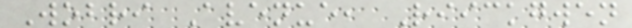Wobri Avenue, Riickgwen
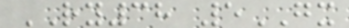RY38 5GX
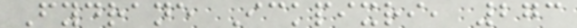Fydrane Ickpixri, 273
